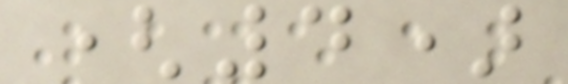(4)
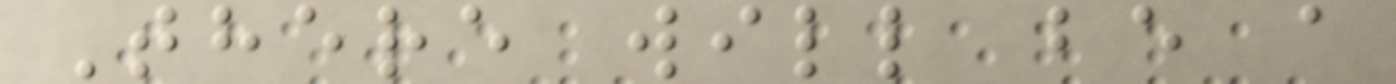There will be a
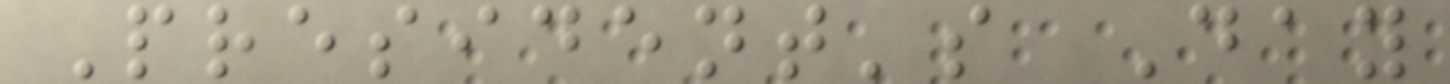President's Day
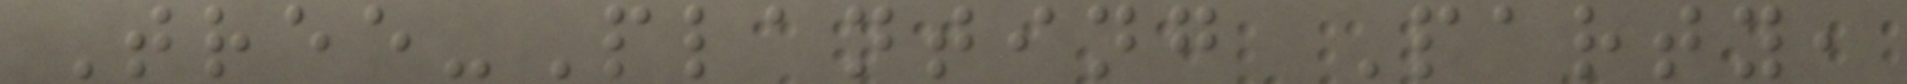Tree-Planting Party,
